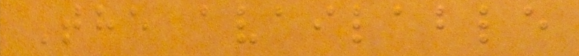The available
